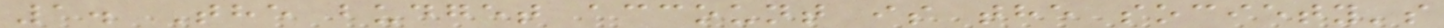1. The budget account is the society's
